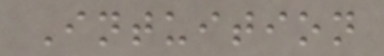Intuition
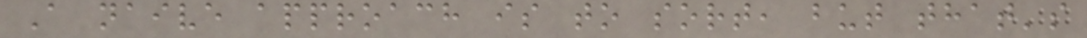A naive approach is to sort, but that's
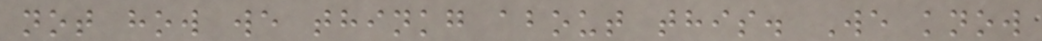not how we thinkg about this. We know
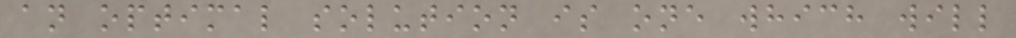an optimal solution is one which will
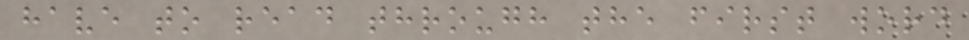have to read through the first word
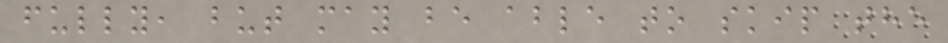fully, but may be able to skip the
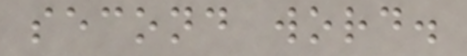second word.
